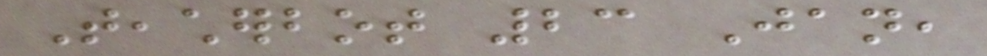Teacherbot 23 Jan,
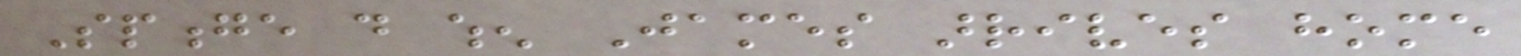Sponge do when James arrives home
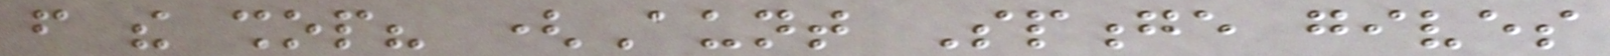from the shop? (Aunt Sponge gives
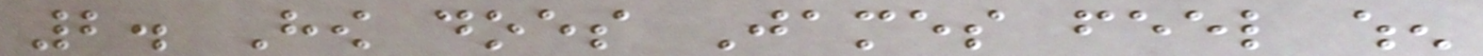2. How does James feel when
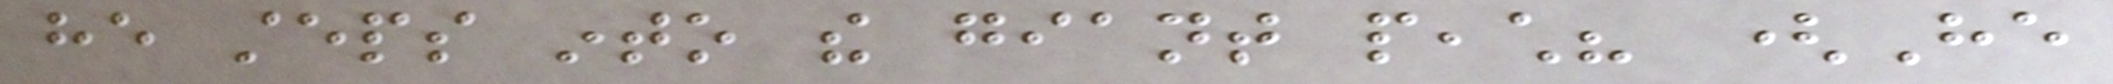he steps into the giant peach? (He
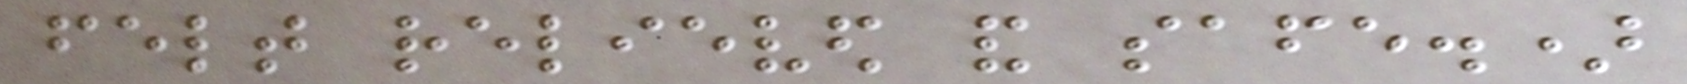felt relieved and safe.)
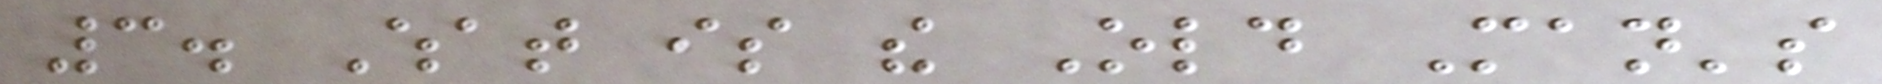3. What is the Old Man's
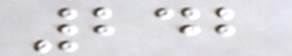242
